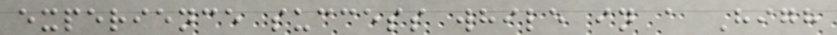experience success while in a High
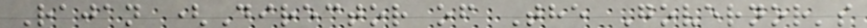Rajan (Director of The Governor's
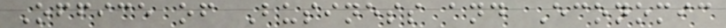Office of Business and Economic
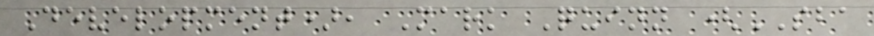Development), Mark Quinn (SBA
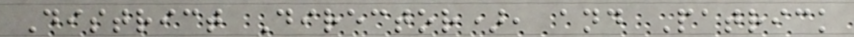District Director), and Patrick
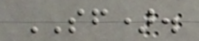SF).
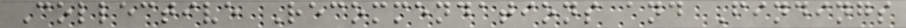Collective Recommendations and Findings
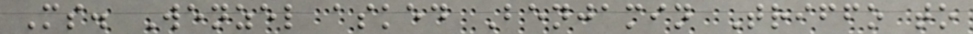Ms. Wenzel asked Benjamin Triffo to
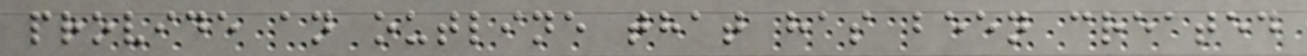provide an outline that has been created
